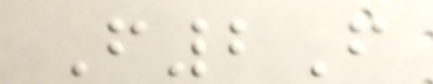F2F
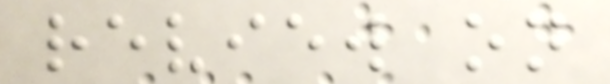review on
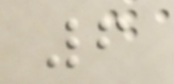6
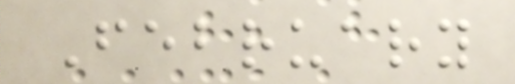February
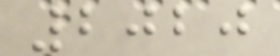2020
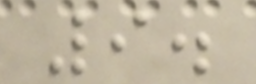9.
